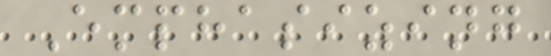Emphasizing
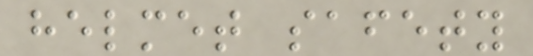helmet safety
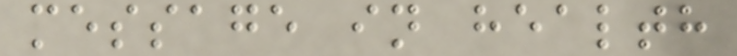message in health
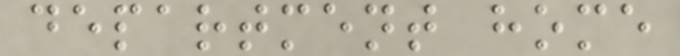department home
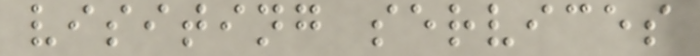visiting services
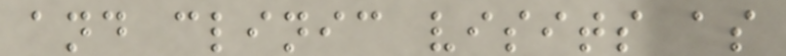and clinic visits as
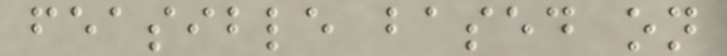feasible based on
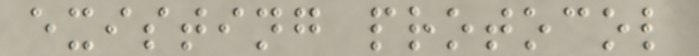existing protocol
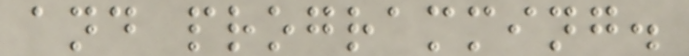and programming.
